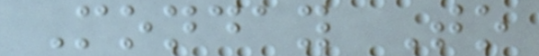Monday To
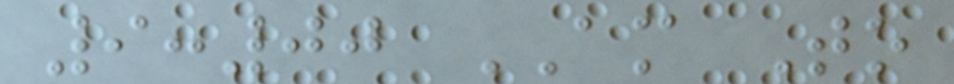9:00 AM To
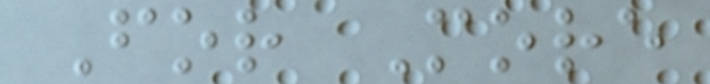For More
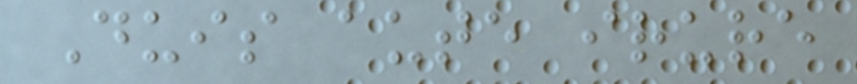Duis aute irure
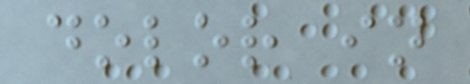dolor in
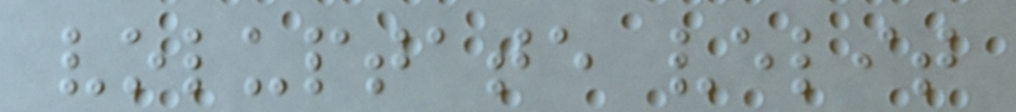voluptate velit
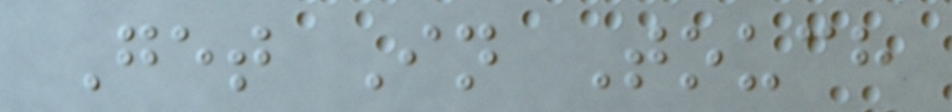Get In Touch
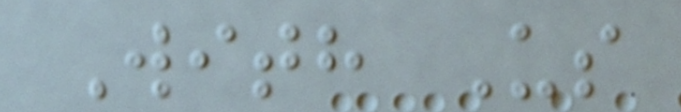With Us
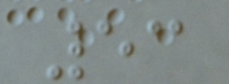53
